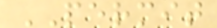PERMIT
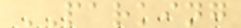PARKING
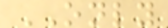ONLY
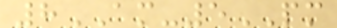8AM-5PM
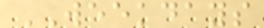WEEKDAYS
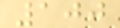100
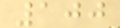100
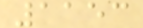1153
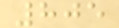805
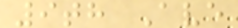9th Ave
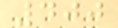400
